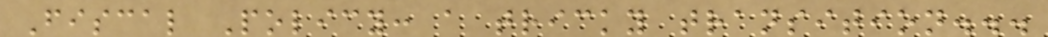Fiscal Policy: a tricky transition...
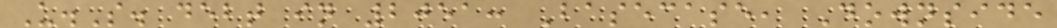U.S. debt in 2051: Basecase, Downside
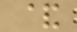&
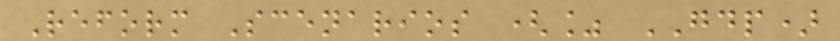Reform Scenarios (% GDP)
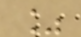%
